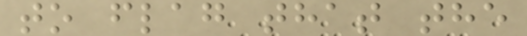to flag that the
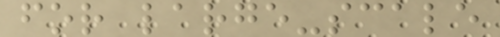for large-scale
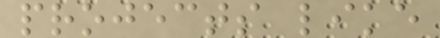projects like
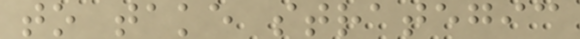to take strategic
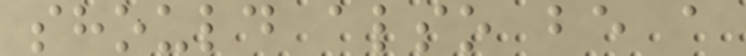should also be a
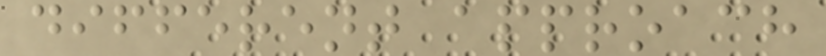different approach
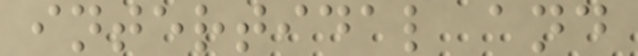intertidal and
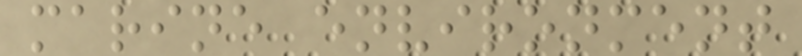marine environment
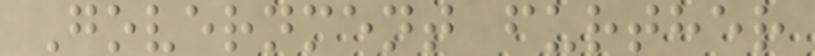Government further
